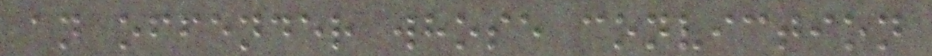an offender whose conviction
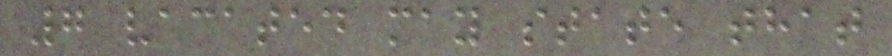7 vacated may state that
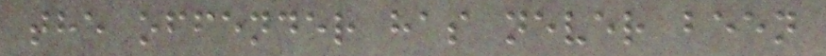the offender has never been
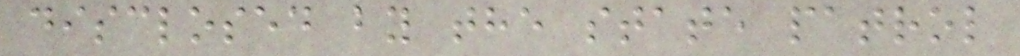disclosed by the state patrol
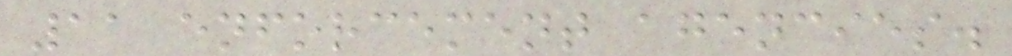11 enforcement agencies.
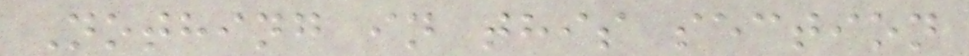Nothing in this section
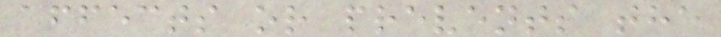affects or prevents the
